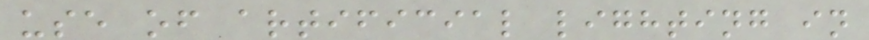use of artificial lighting in
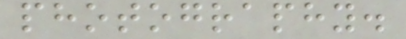photography.
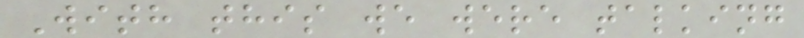With this we were talking
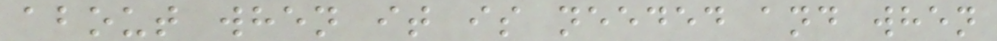about when it is needed and when
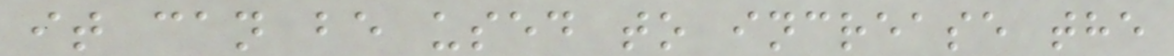it can be used to increase the
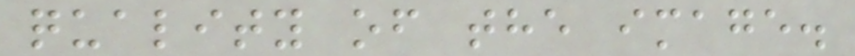quality of the image.
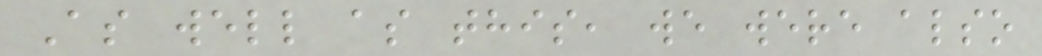As well as this, we were also
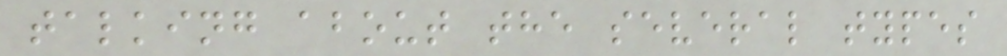talking about the several types
